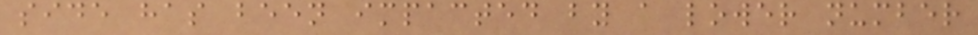side has been impacted by a lower number
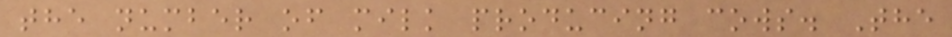the number of milk producing cows. The
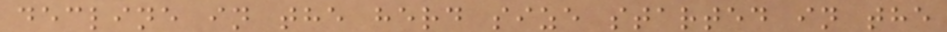decline in the herd size started in the
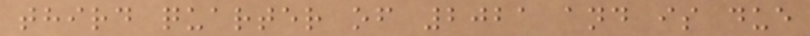third quarter of 2021 and is due
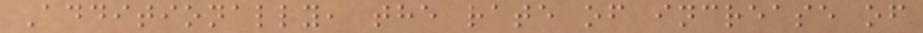Additionally, the rate of increase of
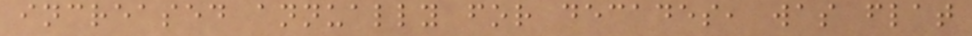increased annually for decades, was flat
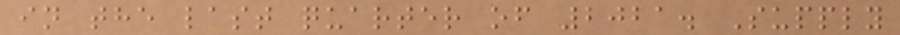in the last quarter of 2021. Supply
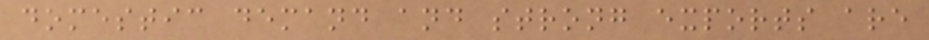domestic demand and strong exports are
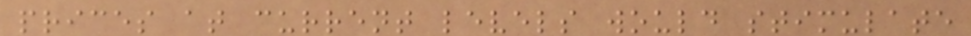prices at current levels would stimulate
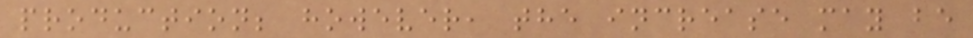production; however, the increase may be
